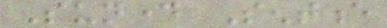Sunday Sentence
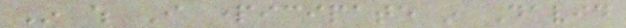In which I participate in David
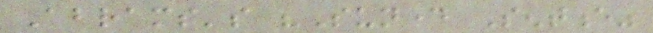Abrams's "Sunday Sentence"
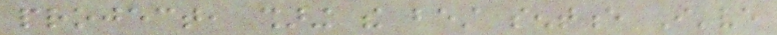project, sharing the best sentence I've
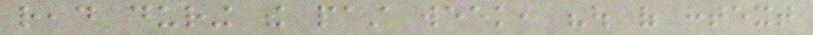read during the past week, "out of context
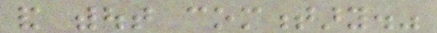and without commentary."
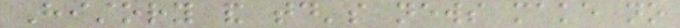History and today's news make no
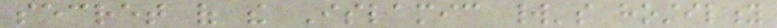secret of the Islamic world's hostility
